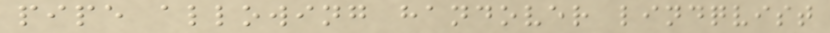pipe allowing handover lindqvist
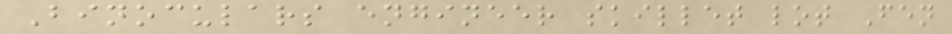Binoculars engineer skillet lot Fen
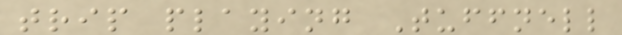trip playing Tuffnell
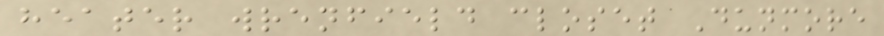heater wrenfield closet Dunmore
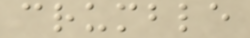crumble
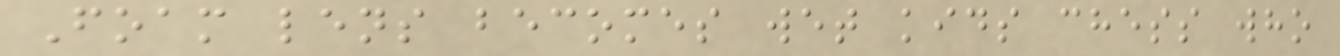Foam lens becomes wet kids chess who
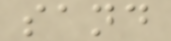sand
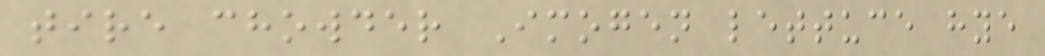tire chowder Imogen lettuce hye
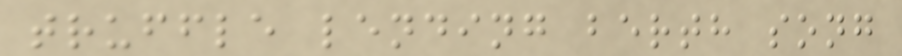truffle lending berth song
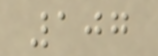107
